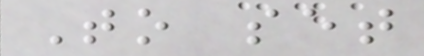To set
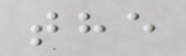the
